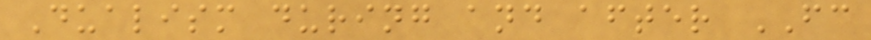Dualism during and after FC
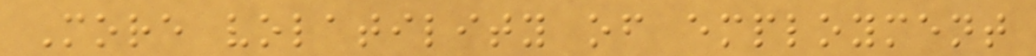More volatility of employment
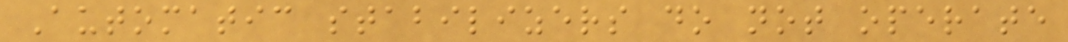Automatic stabilizers do not operate
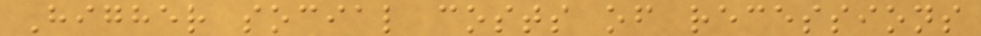Higher social costs of recessions
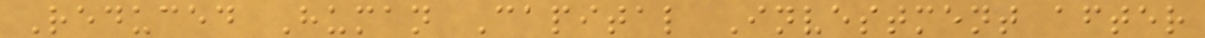Reduced Human Capital Investment after
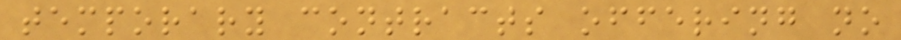temporary contracts offering no
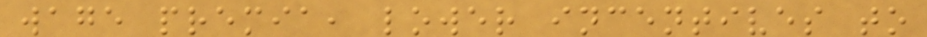wage premia, lower incentives to
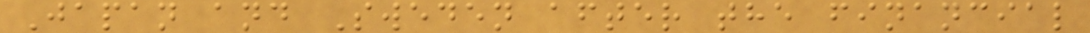Japan and Sweden after the financial
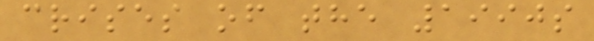crises of the 1990s
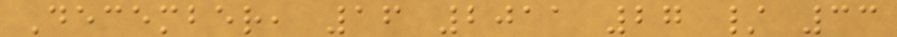December, 16 2011 27 / 33
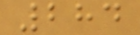284
